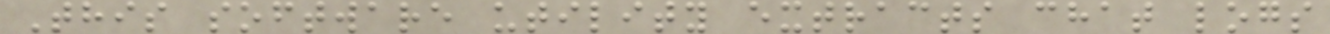This software utility extracts chat logs
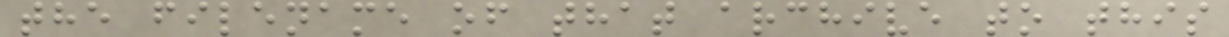the filename of that archive to this
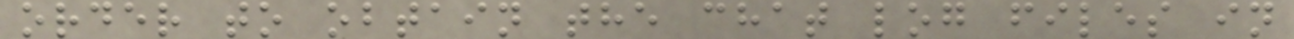order to obtain the chat log files in
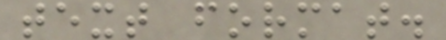text format.
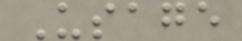Usage
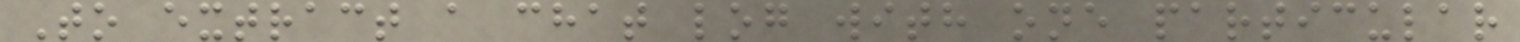To extract a chat log with one particular
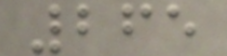265
